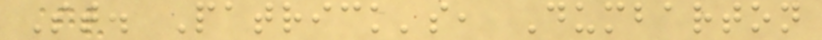St. Patrick's, Dumbarton
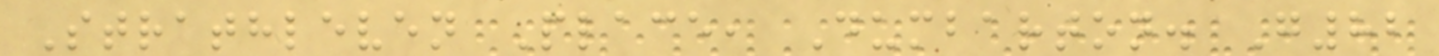Strathleven Place, Dumbarton. G82
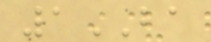1BA
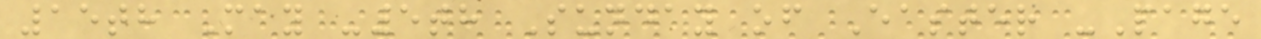15th May -5th Sunday of Easter -Page
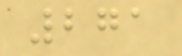271
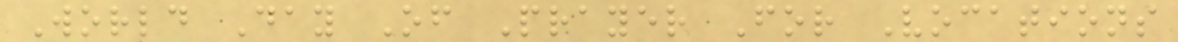World Day Of Prayer For Vocations
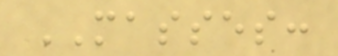MASSES:
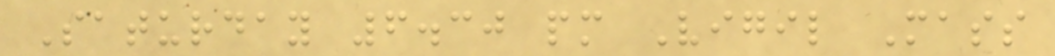Saturday 6.30 pm Vigil Mass
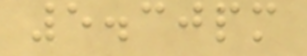5.30pm
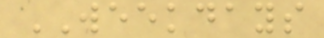WEEKDAYS
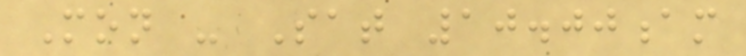Mon - Sat 10.00am
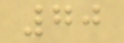70
